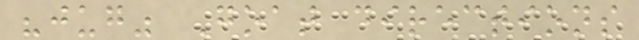"jug" Goat directions
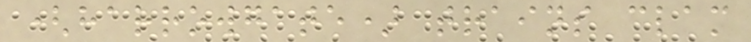(harrowgate) trains clam
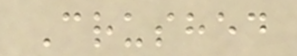Crushed
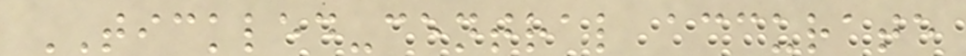TICKLED-central accurate
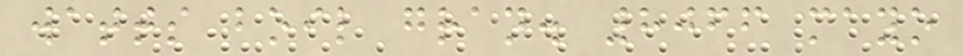watts boil gran. 8066 mayo
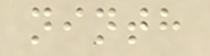ninth
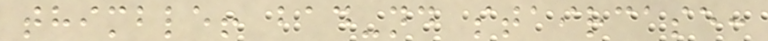thimble! bad-nd staircase:
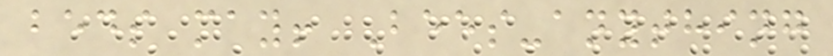beds may! Bees-anything
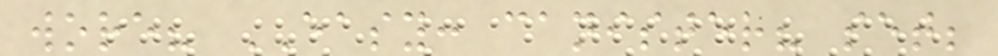wore? EASY: canister? set;
